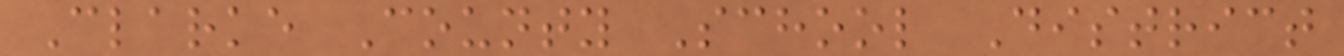Clarke County School District
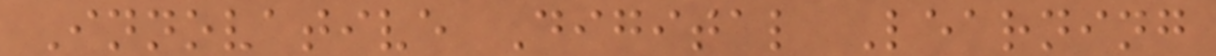Innovative Digital Learning
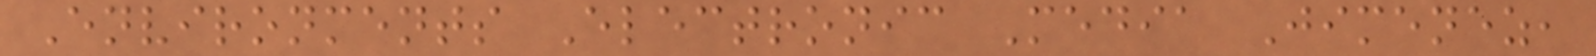Environments Electronic Media Jimenez,
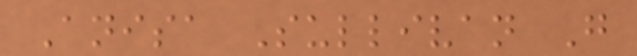Anisa Sullivan G
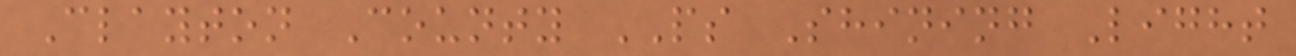Clayton County PS Shining Light
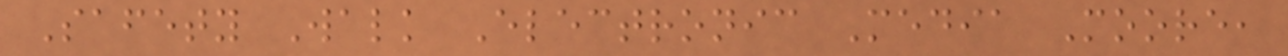Safety Walk Electronic Media Moore,
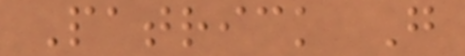Patrick G
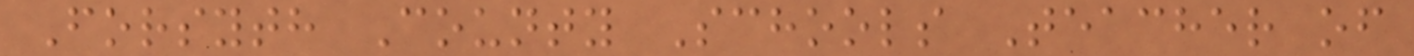Forsyth County Schools Teacher of
